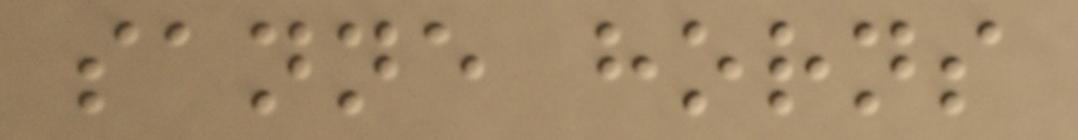sanne horns
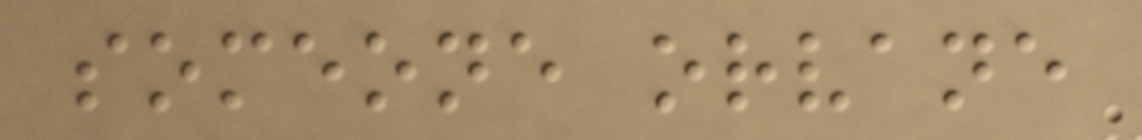someone orvane
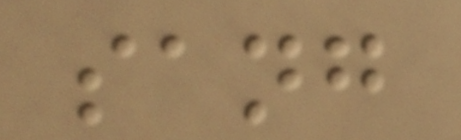sang
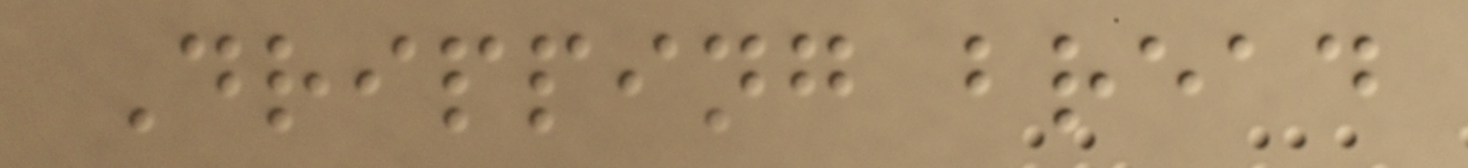Dripping bread
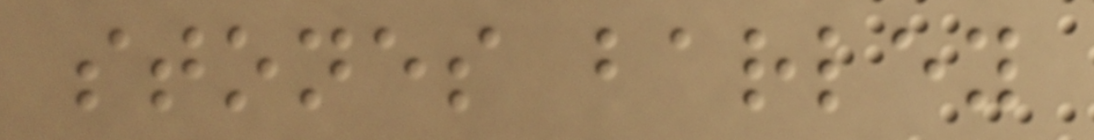stones barley
